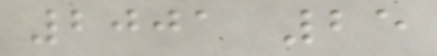2001 25
